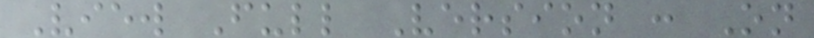View Full Version : On
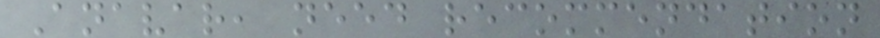Anavar, need recommendation
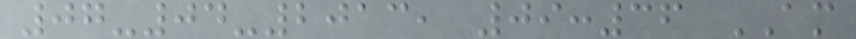07-04-2013, 09:36 AM
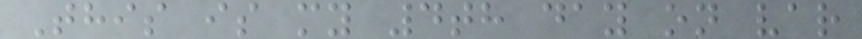This is my 4th day on var
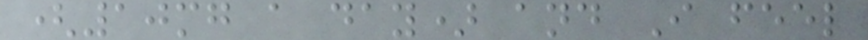(10mg a day) and I feel
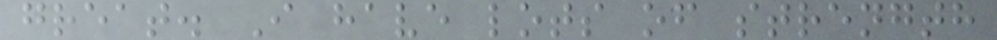great. I have lots of strength
